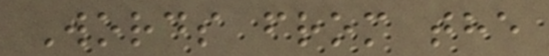Words from the
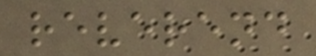reverend
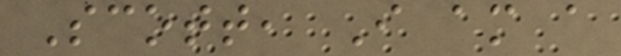Scott, I am a
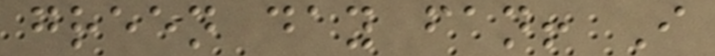green day fan! I
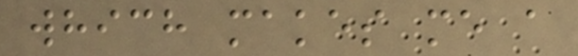which makes me a
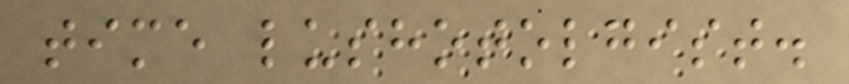time lushotolgist.
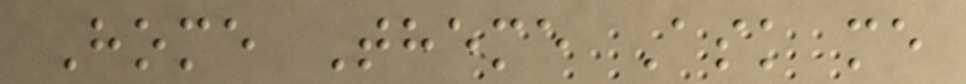Home Theme Ask me
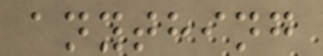anything
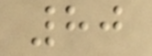80
